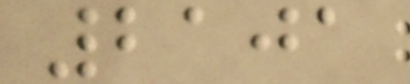2101
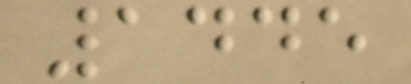1445
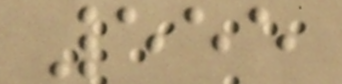555
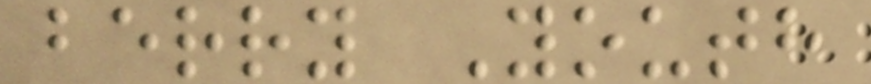berry Youth
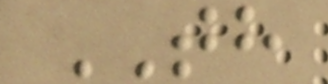TH
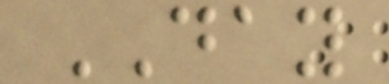DAY
